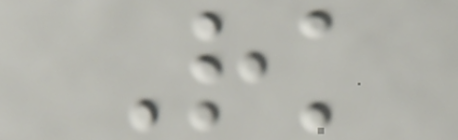Rk
